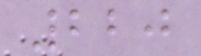220
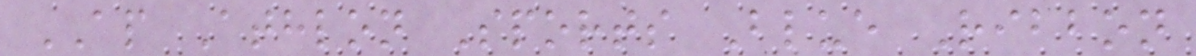AP Athlon Sports Blue Ribbon
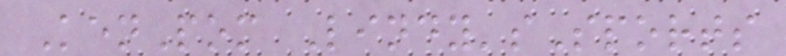KenPom Lindy'sSports
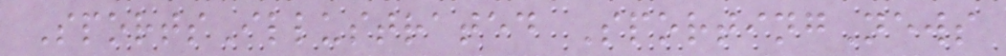SportsIllustrated SportingNews
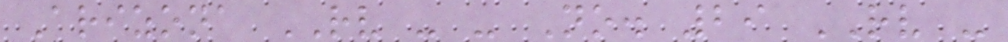Arizona RV - - No. 29 RV -
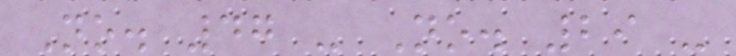No. 47 - No. 29 -
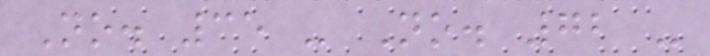No. 35 - No. 72 -
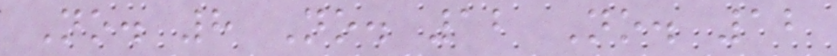No. 8 No. 12 No. 12
